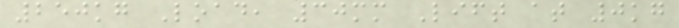250kg Load, 30mm Lift at 0kg
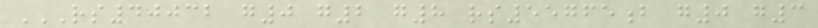RS40032 G0 G2 G8 RS55765B G0 G3
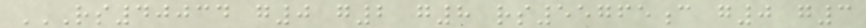RS40034 G0 G2 G8 RS55765C G0 G3
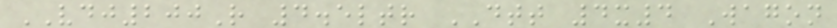VDJ200R 4.5ltr DTT 4x4 Wagon
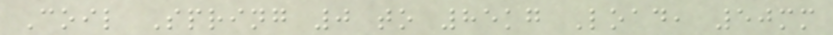Coil Spring 0 to 85kg Load, 50mm
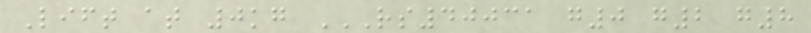Lift at 0kg RS40031 G0 G2 G8
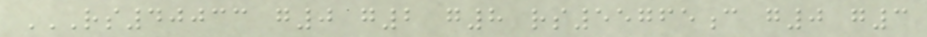RS40033 G0 G2 G8 RS55765C G0 G3
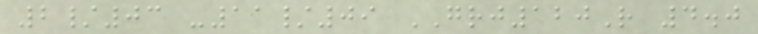2/03 -11/09 GRJ120R 4.0
